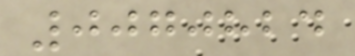0070824
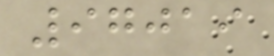97019
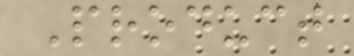Product
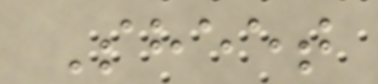Sheet
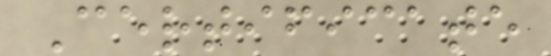Certificate
